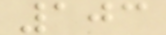103
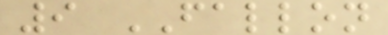9 FALLON
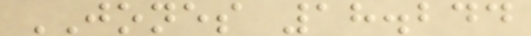JONES 18.244
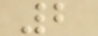2
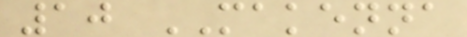10 MAKENNA
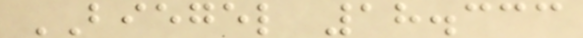BIEGEL 18.333
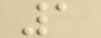1
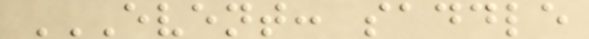EVENT: SADDLE
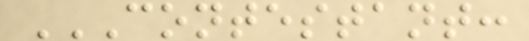CONTESTANT:
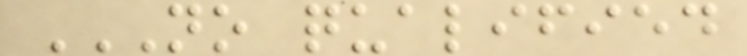NO QUALIFIED
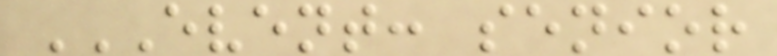EVENT: SENIOR
